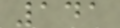141
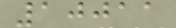10011
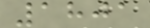1801
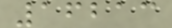16213
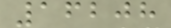16208
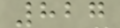827
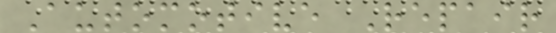Automotive Repair
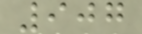907
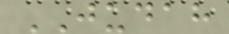JUDAH
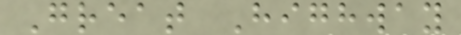Great Highway
